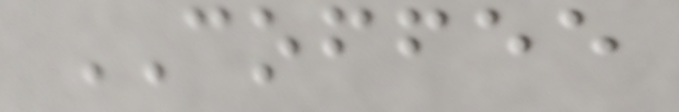COFFEE
